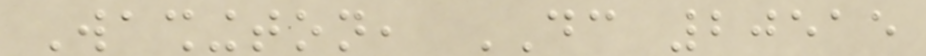Washington, DC 20515
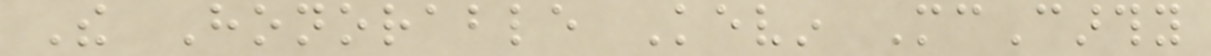The Honorable Kevin McCarthy
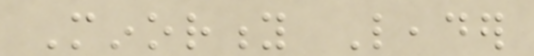Minority Leader
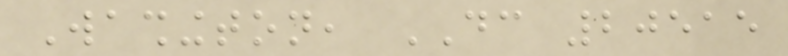Washington, DC 20515
